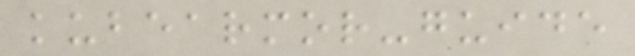kubearmor-guide
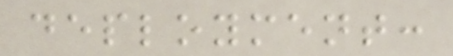deployment:
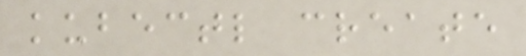kubectl create
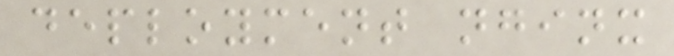deployment nginx
